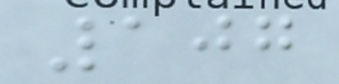107
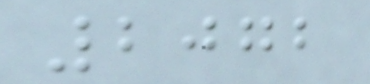2072
